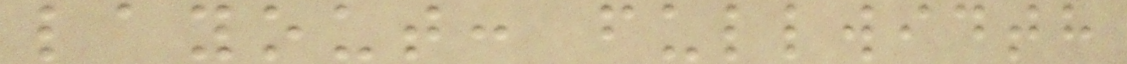layout: fullwidth
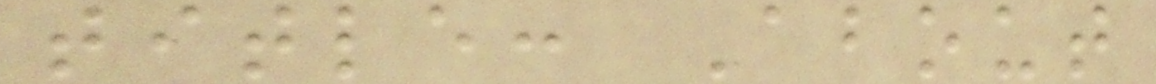title: About
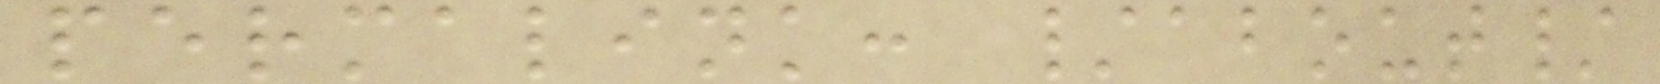permalink: /about/
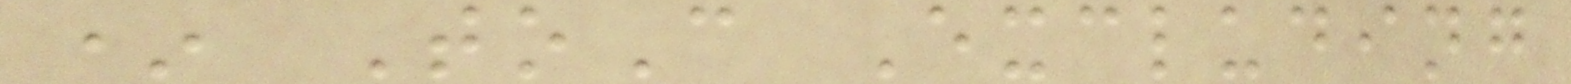* ToC Excluding
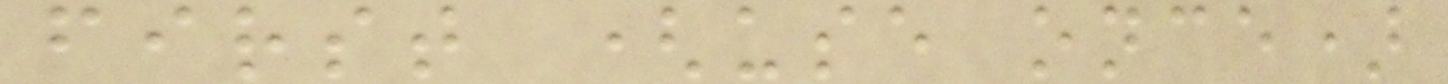first (use once)
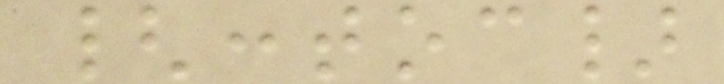{:toc}
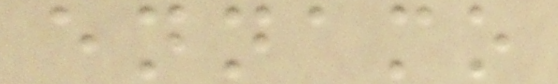ennamo
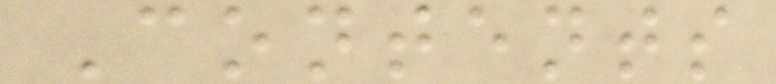Contents
